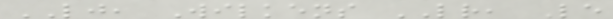LJ, Wilkens LR, Le
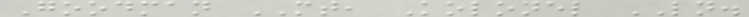Goodman MT, Kolonel LN.
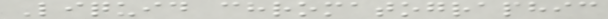Liquid chromatographic
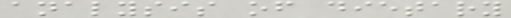analysis of dietary
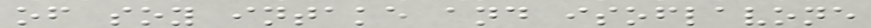of soy intake and isoflavone
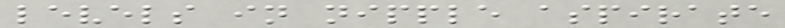levels in nipple aspirate
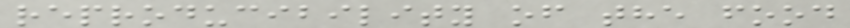reproducibility of the food
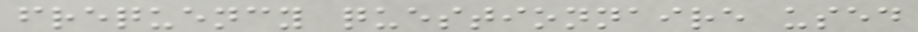frequency questionnaire used
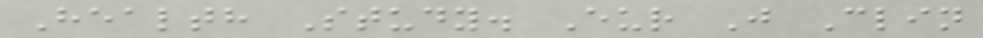Health Study. Eur J Clin
